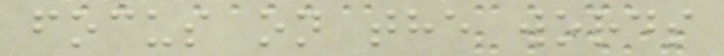focus on the words
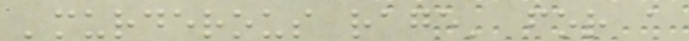'murderous rage' for a
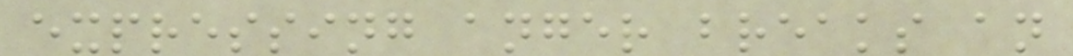expressing anger breaks an
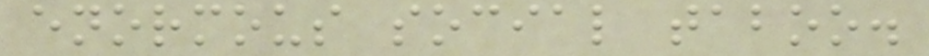enormous social taboo.
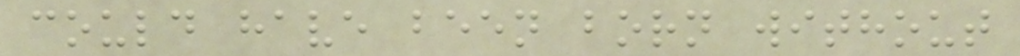could have been born without
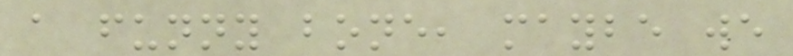a funny bone, maybe we
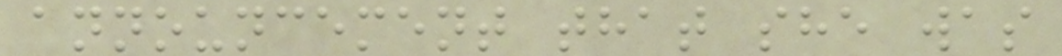announcement that she was
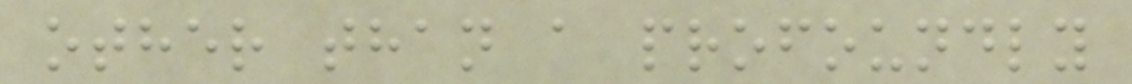other than a profoundly
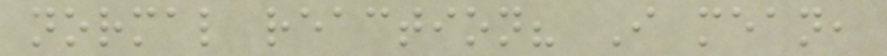normal reaction? I mean,
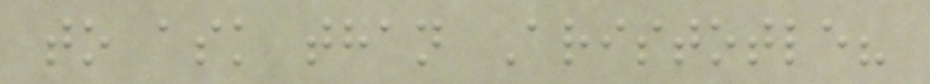to ask than Aristotle?
